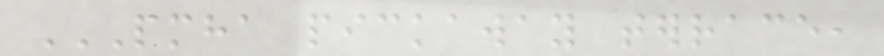PMHA PICKAWAY TERRACE,
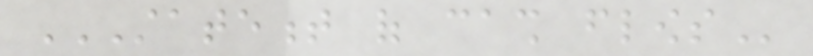STATEMENT OF CASH FLOWS
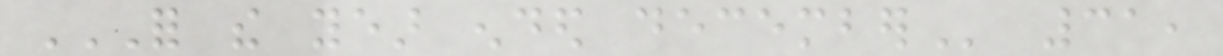FOR THE YEAR ENDED DECEMBER 31,
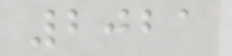2021
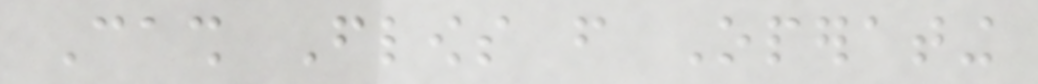Cash Flows from Operating
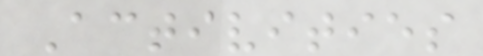Activities
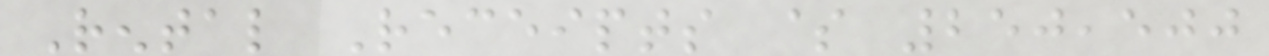Rental Receipts $ 250,500
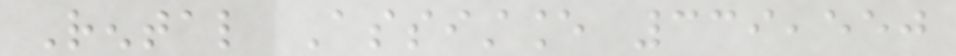Rental Assistance 339,550
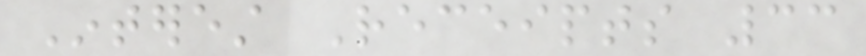Interest Receipts 33
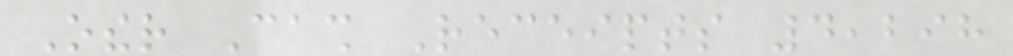Other Cash Receipts 4,298
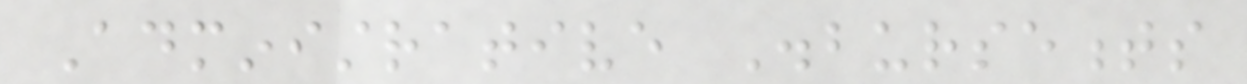Administrative Disbursements
